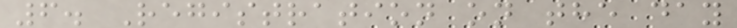6. Registration on the day
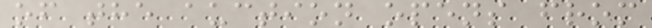of the auction opens from
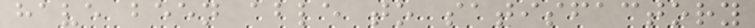have been able to satisfactory
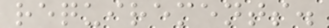requirements.
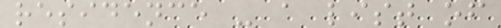residence - a list of
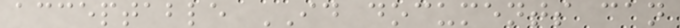acceptable ID documents can
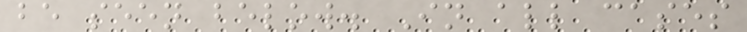be seen below. In all cases
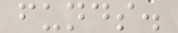funds.
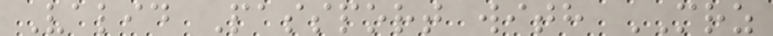Valid Passport with MRZ
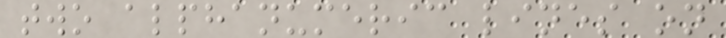two alphanumeric lines on
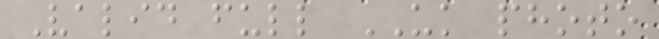Valid full UK photo
